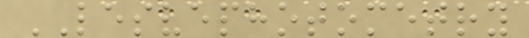LESVEPHOTOMETRY
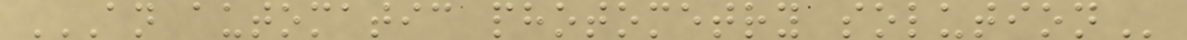AN AUTOMATIC PHOTOMETRY SOLUTION
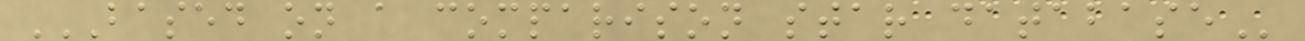BASED ON A COMPARISON STAR DATABASE
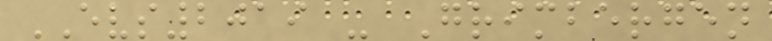EVS2019 - Grimbergen
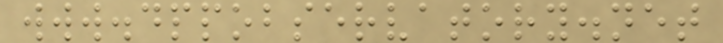www.dppobservatory.net
